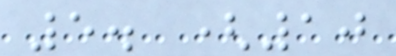5. (10
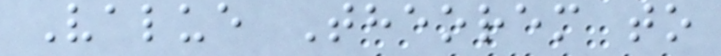Value Theorem to
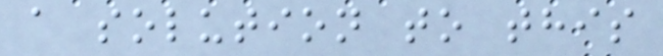a solution to this
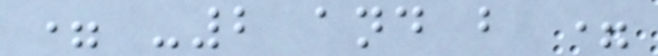= -2 and b =
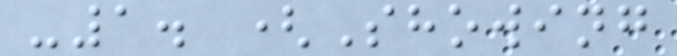-1. (Showing
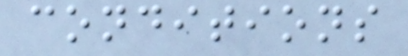conditions
